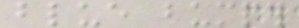blue bumper
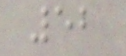52
